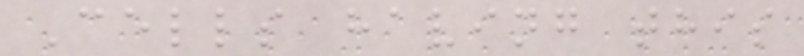Cells having this
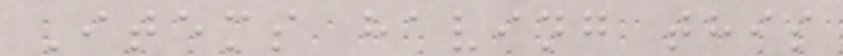Items having this
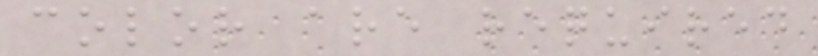color are required
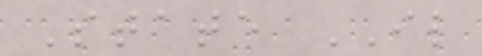State IL
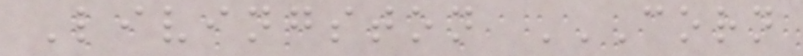Livingston CORN
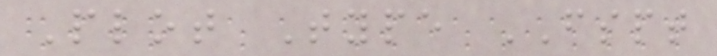Plot Type FSPT
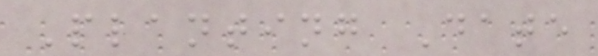Planting Date
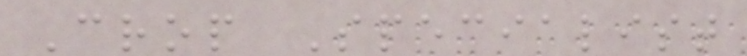Crop Specialist
